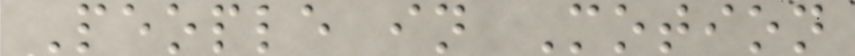People in Motion
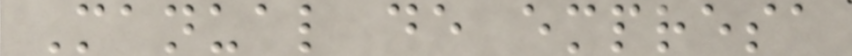Manual de empresa
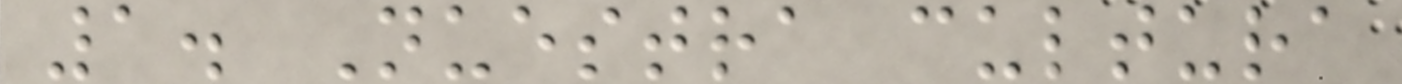1. Nuestra cultura
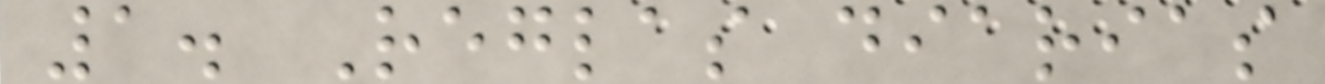1. Reglas diarias
